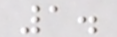1.
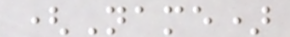(Name)
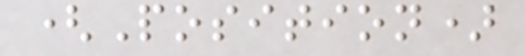(Position)
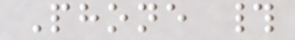Phone #
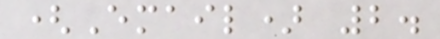(Email) 2.
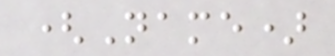(Name)
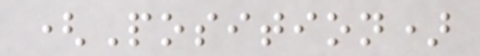(Position)
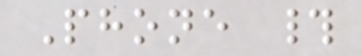Phone #
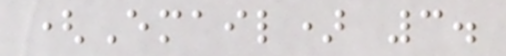(Email) 3.
